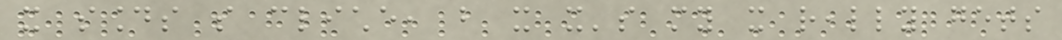it sounds so cliche, but it it's my it really gets
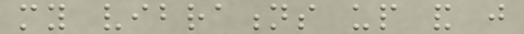my vibrations up and just
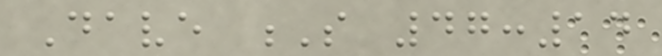Dave S 47:14
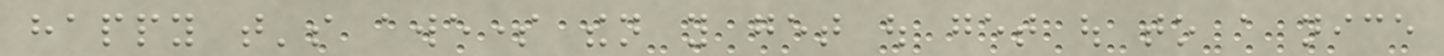happy that's awesome then you get out get out to a nice
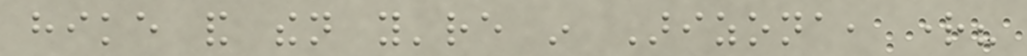hike and then you're in Arizona, right?
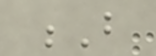B
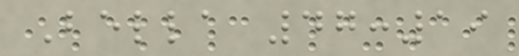Bella 47:19
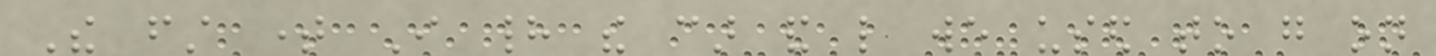The first time I had the car and like we used to go on
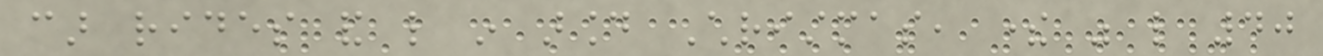car rides and like in around Christmas, there was like 40
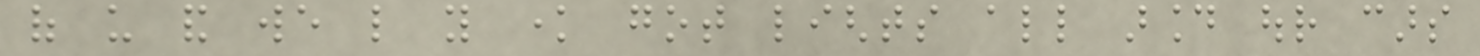of us and we like you know got lights all around our cars
